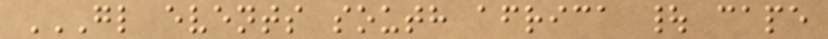GL EVENTS SOUTH AFRICA | CAPE
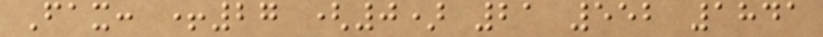Fax: +27 (0) 21 552 1841
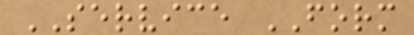SERVICE FORM
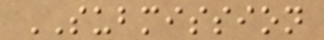SUBMISSION
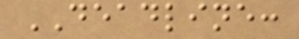DEADLINE:
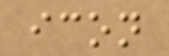icon
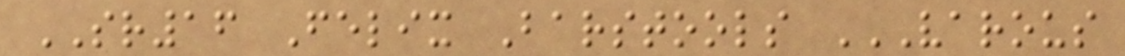SR16 Felix Barstools VAROUS
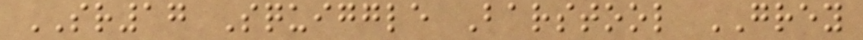SR17 Squiggle Barstool GREY
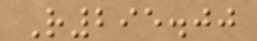R295.00
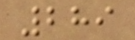289
